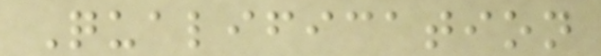Qualification
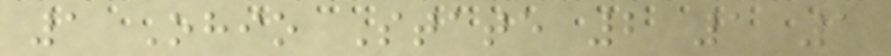1 Ohio State 2 1 1
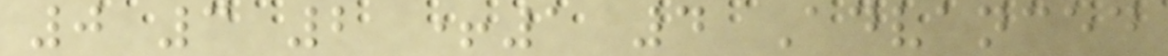0 3 2 +1 4 Advanced
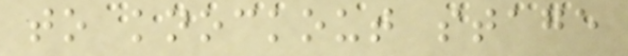to knockout stage
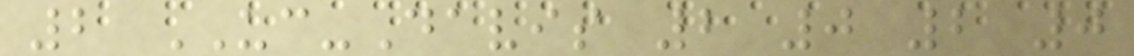2 UC-Davis 2 0 2 0
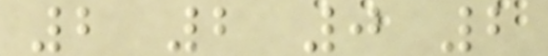2 2 0 2
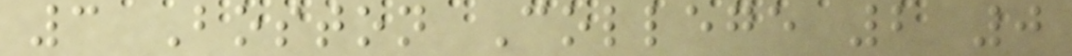3 Boston College 2 0
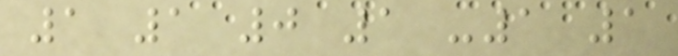1 1 0 1 -1 1
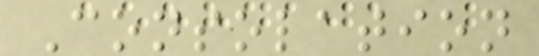Consolation
